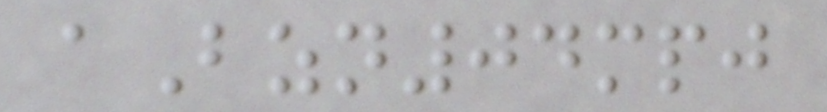aBzn04mpj
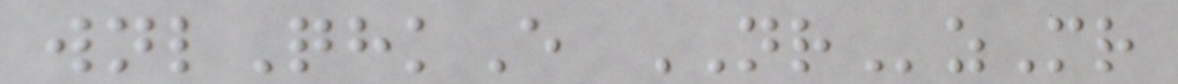wnlQhkE NRzMr
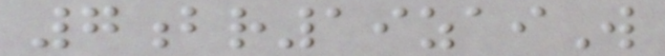7br19zaiW
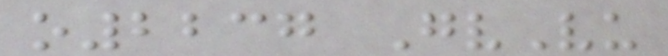o2237 GvVu
